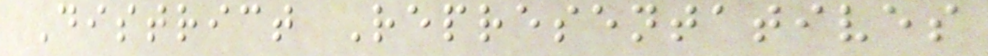District Representatives
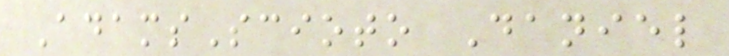AdamsScioto Daniel
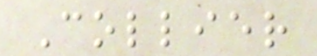Collier
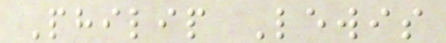Philip Lewis
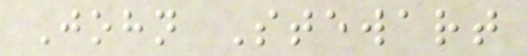John Stewart
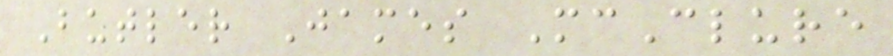Butler James McClure
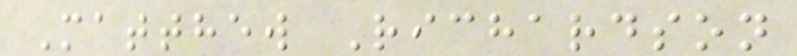Matthew Richardson
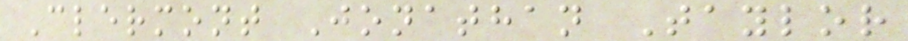Clermont Jonathan Taylor
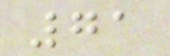71
